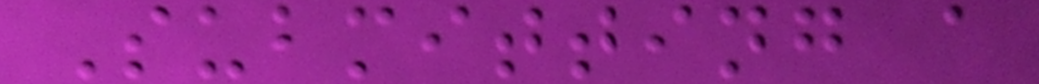Submitting a
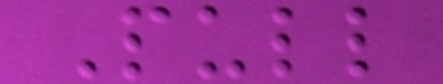Pull
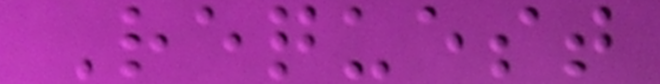Request
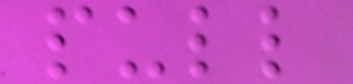pull
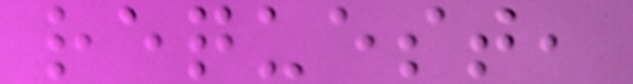request,
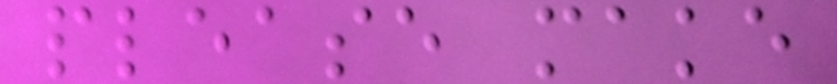please make
